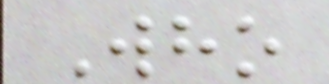Who
